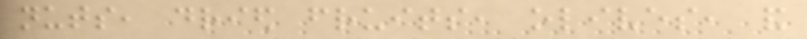nuts, dried fruits, olives, and
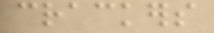crackers
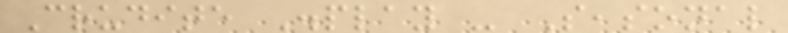Crudite Display - Seasonal
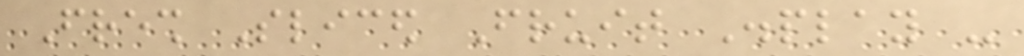Fresh Sliced Fruit Display -
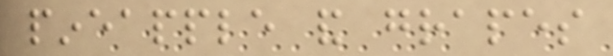pineapple and grapes
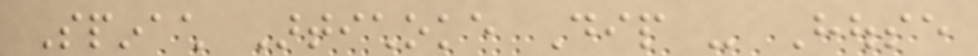Spinach Artichoke Dip - House
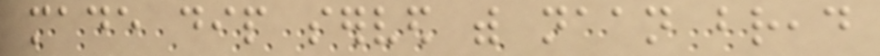made dip served with naan bread
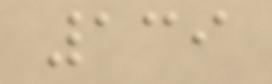139
